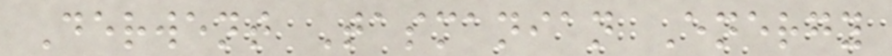Derwent Tasmanian Energy
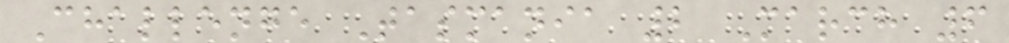Challenge Tasmania 2 March 6
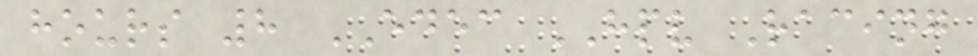hours 8 EDEC HPV Racing
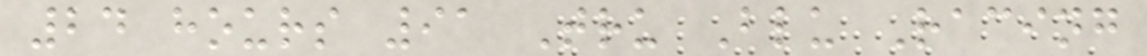24 hours 91 Tru Blu Racing
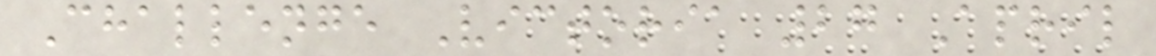Challenge Victoria 27 April
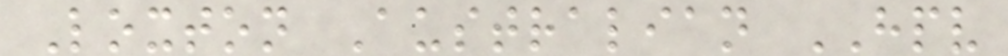Loxton Australian HPV
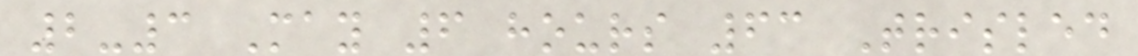2-3 May 6 hours 63 Trisled
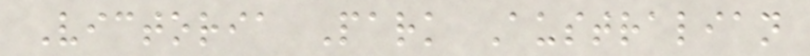Victoria Park Australian
